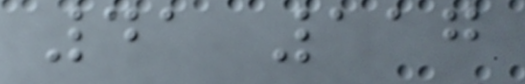41 117
